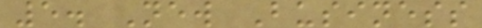5. New Business
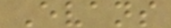Evans
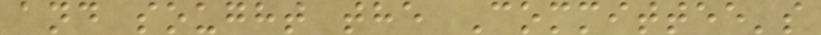and sought the Committee's
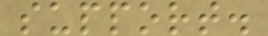support.
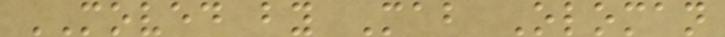MOVED by Mab Oloman
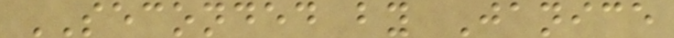SECONDED by Janice
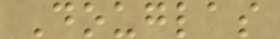Douglas
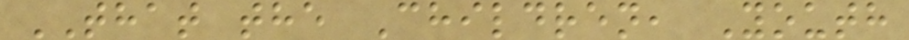THAT the Children, Youth
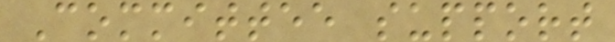Committee support
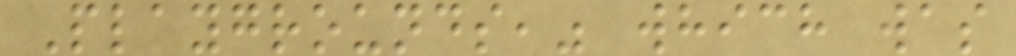Playgrounds," which was
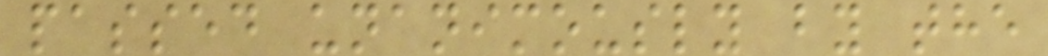passed unanimously by the
